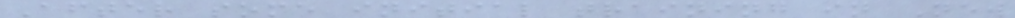After some initial training in New
